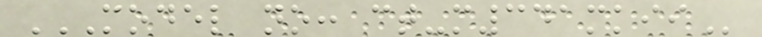MODEL NO: CT-M341MKII
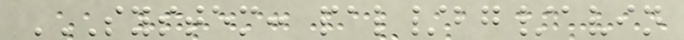SYSTEM: PAL/BG/AVIN
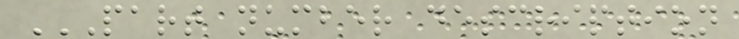PART NUMBER DESCRIPTION
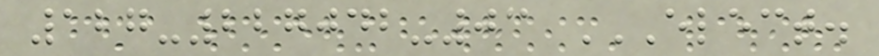127-227042-03 ELECT.
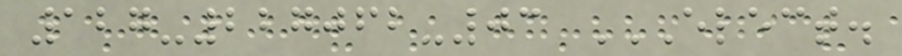127-227062-03 ELECT.
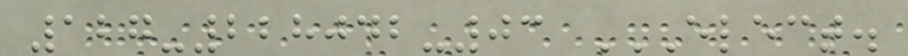127-228042-03 ELECT.
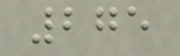275
